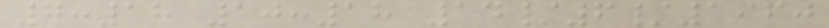7:18 10:18 14/6/1960
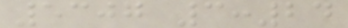5307 3:24
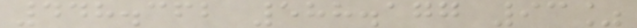448.362 588.177 93%
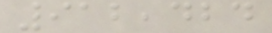912,424
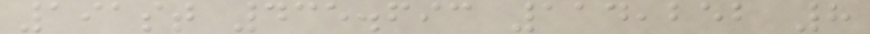191st 435.693 114,252 8
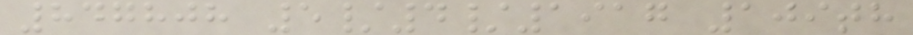847808 5/4/1917 109th
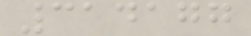314177
